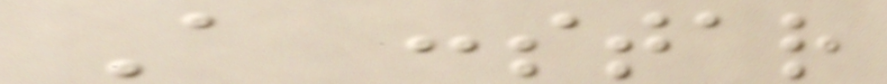A :star
